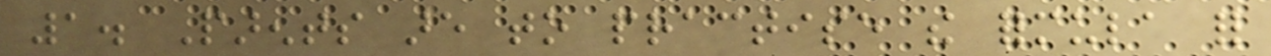1. Parents are to practise the formula for
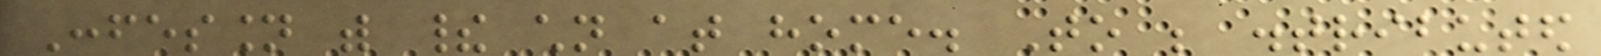Confession with their children at home. To be distributed
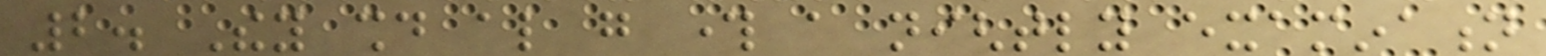2. They should also go through a nightly examination
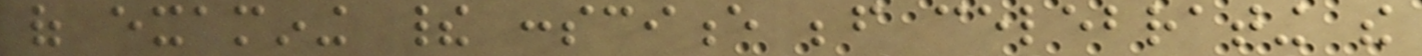of examining their conscience before celebrating the
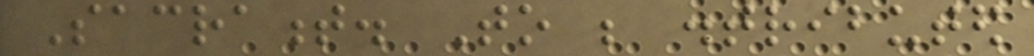Sacrament. To be distributed
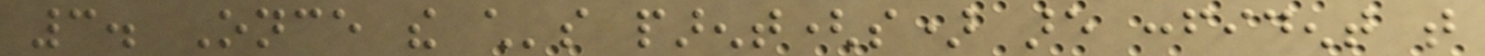3. Once the child's parent(s) are confident that
